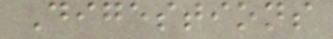Digestions
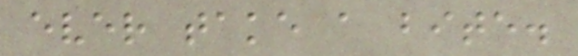ever take a bite.
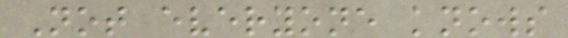Not everyone knows
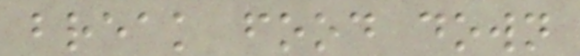break food down
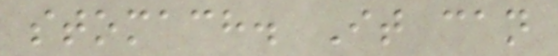stomach. It can
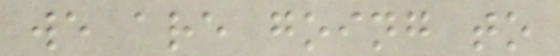we are going to
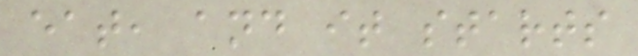eat, and it starts
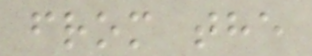from the
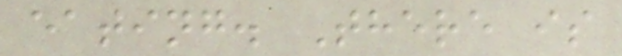eating. There is
